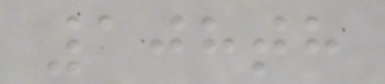108th
